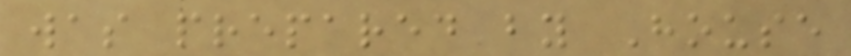was prepared by House
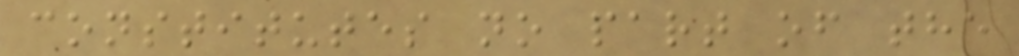constitutes no part of the
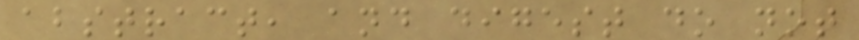abstract, and digest do not
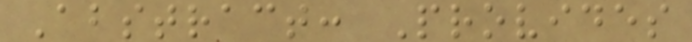Abstract: Provides
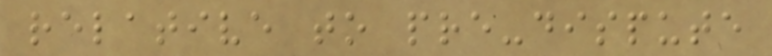relative to pre-dispute
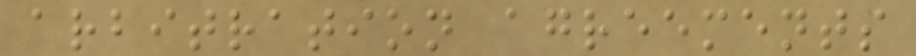arbitration agreements
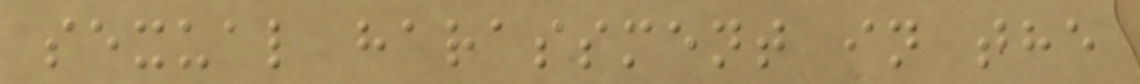sexual harassment in the
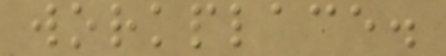workplace.
